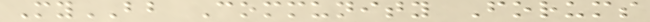MyBB Community Forums
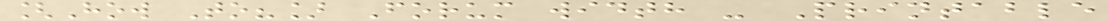[How To?] Forum width - Printable
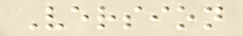Version
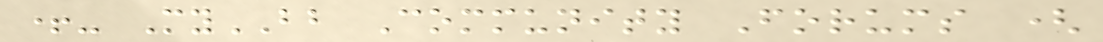+- MyBB Community Forums (
